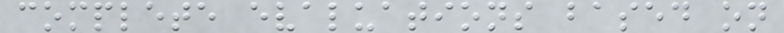complete evaluations based on
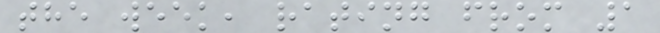the week, rating from 1
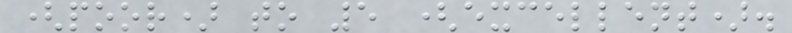(poor) to 5 (excellent).
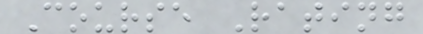Course Rating
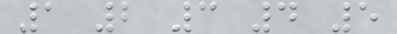1 2 3 4 5
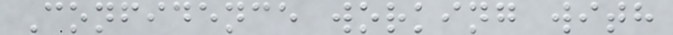Confidence working with
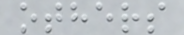others
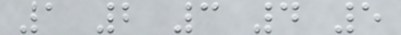1 2 3 4 5
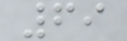69
